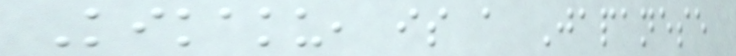Kikaku, is a Japanese
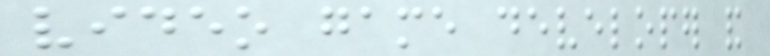video game developer and
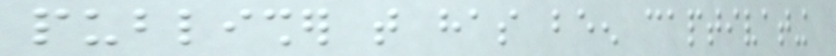publisher that has been captivating
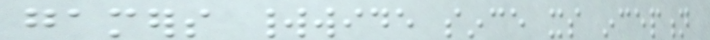gamers worldwide since its inception
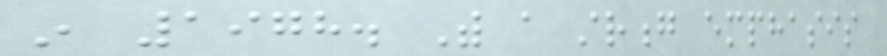in 1978. With a strong emphasis
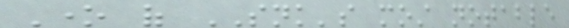One of SNK's most notable
